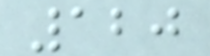120
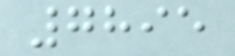7895
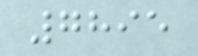7895
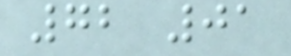72 01
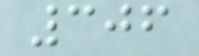306
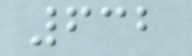632
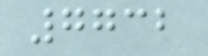7732
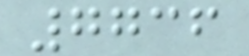7736
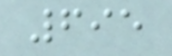695
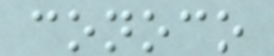conoco
